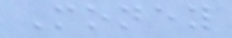Money
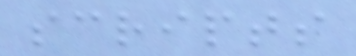scripts
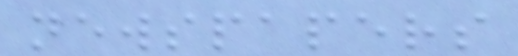newspapers
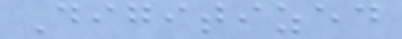Digitized
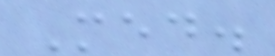Med.
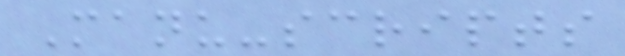Manu-scripts
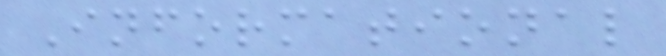Informational
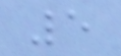5
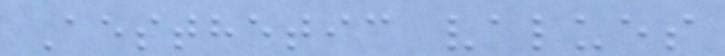Aesthetic values
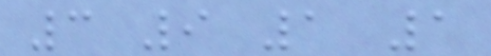3 9 1 1
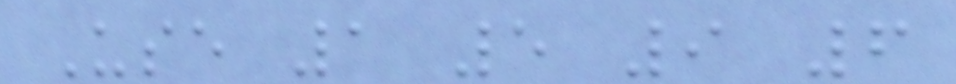Use 1 5 9 6
